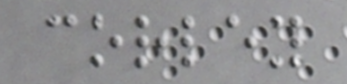corley
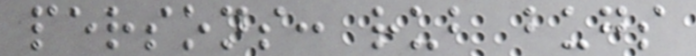persons: rub bugs
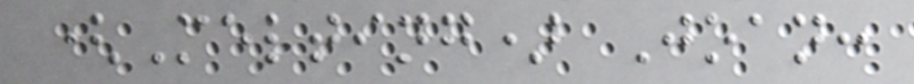(Melting) Joan:
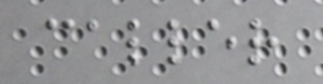caller
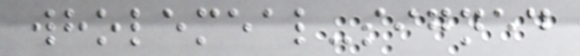wholemeal-signed
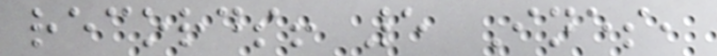records! 5 Ines,
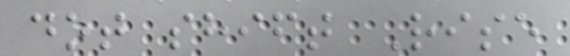dot shift Rise
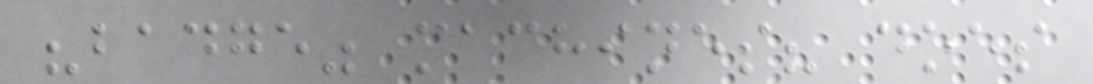"badge" machines? does
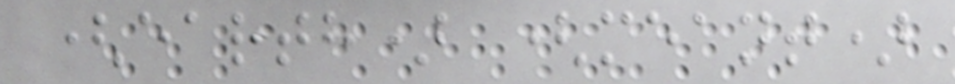(earth) (meant)
